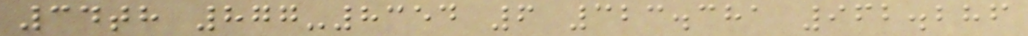34th 877-8354 6 323.381 962.286
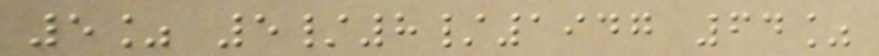5% 5/8/1947 64%
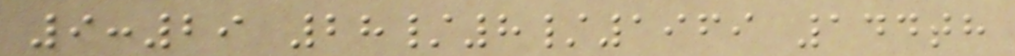9:29 28/8/1969 144th
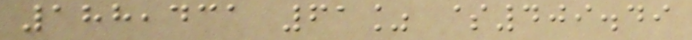188,431 61% $409.49
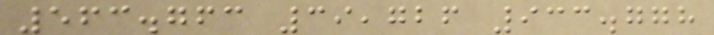563.763 39,726 933.778
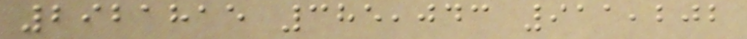2921815 385,043 911,202
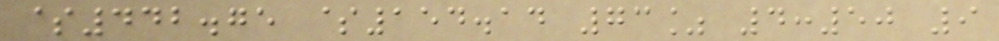$442.75 $154.14 73% 4:50 9
